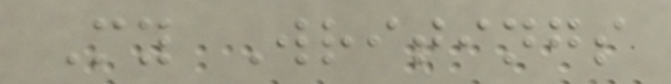My Writings
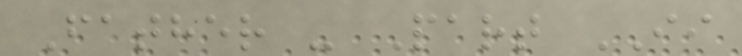Father - Part II
